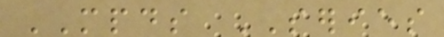MPDS SERIES
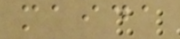maida
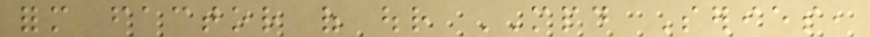form factor of our MPD Series,
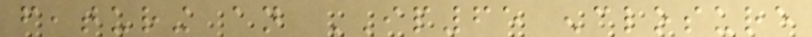featuring an IP65 enclosure
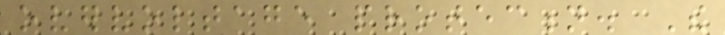overvoltage protection. The
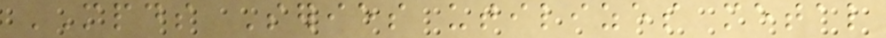MPDS Series utilizes metal
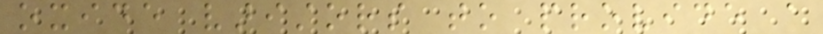oxide varistors to provide a
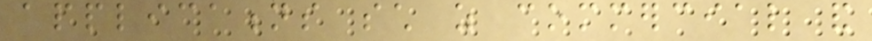applications such as commercial and
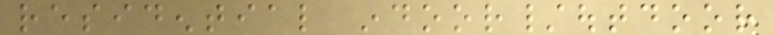residential indoor/outdoor
